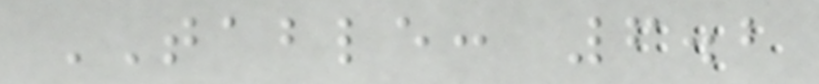TABLE: 6.2
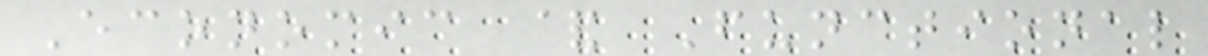Economic & Functional
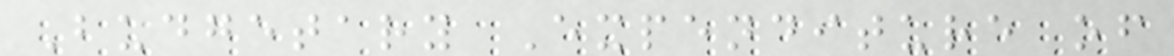Budgetary Expenditure of
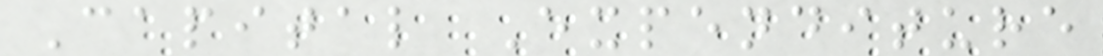Capital Expenditure
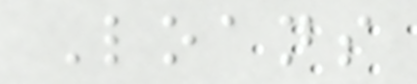Loans
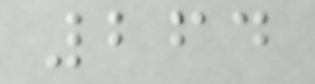264
